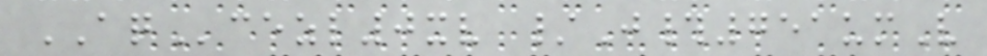AQcezl0xv /J#751umV
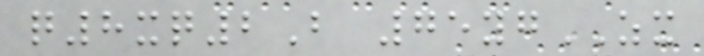q8xq2B 75ygZX
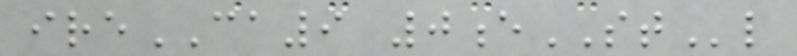ireCA9 0eSTl
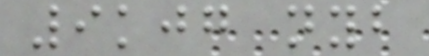9kjg nyb
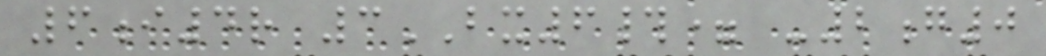6i4r 3BX6#= -2g0
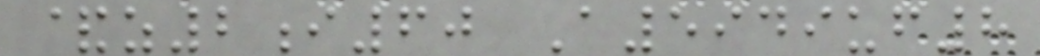&z2i60 A5949uf8
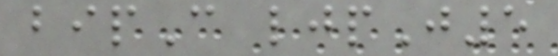bipC ljpJ5
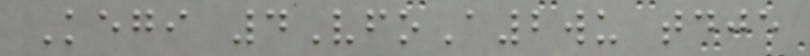Kegi 4VfoA2wu tdje
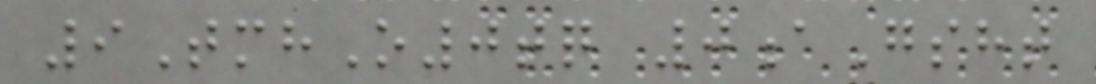9TmhO0tq 0aGsht
